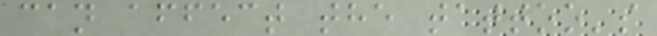can affect the tattoo's
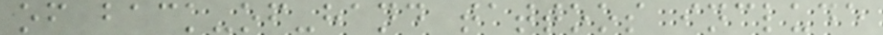of back-of-hand tattoos include
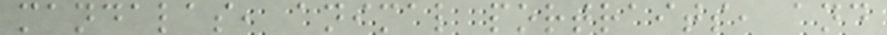mandalas, animal portraits, and
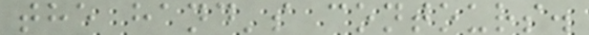the hand's contours.
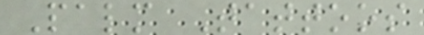Palm Tattoos
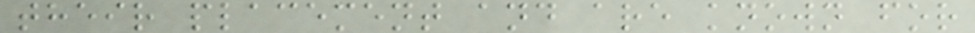their placement and are known for
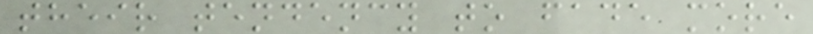their tendency to fade more
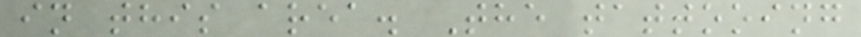in this area. The tattooing
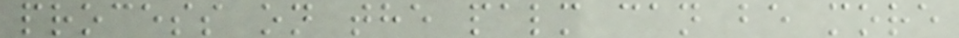process on the palm can be more
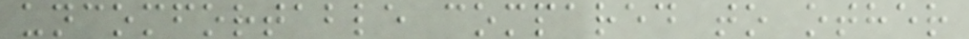uncomfortable compared to other
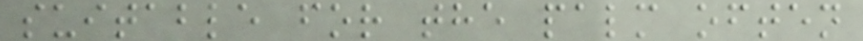suitable for the palm often
